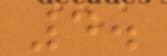4.
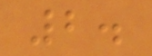2.
